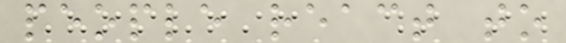people react to
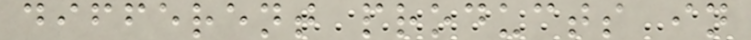different products in
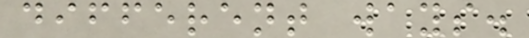different ways.
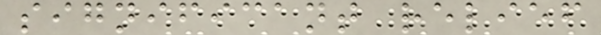significant relief
